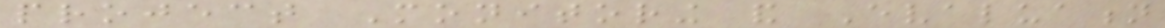project Monitoring and Evaluation
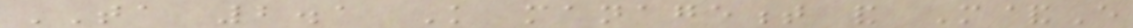TA 2.1 Knowledge management and M&E
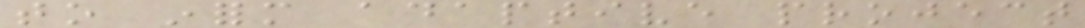to inform adaptive project
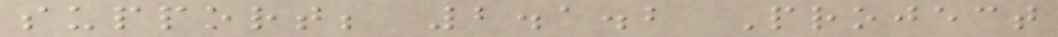support; 2.1.2 Project
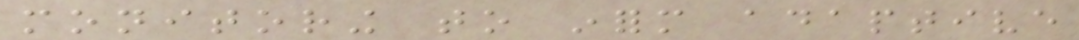monitoring to inform adaptive
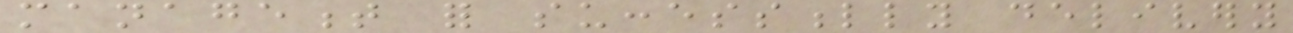management for successfully delivery
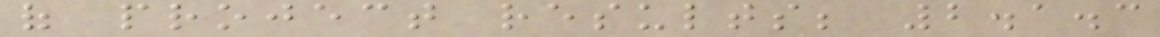of project results; 2.1.3
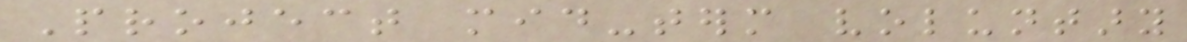Project mid-term voluntary
